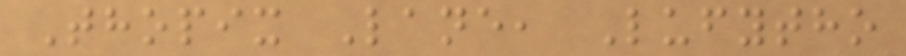Thopix Lane, Lufytho
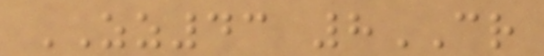ZZ43 8CR
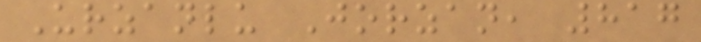Urzanlu Jorzan, 817
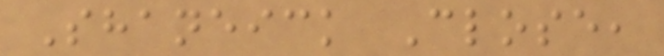Shaneick Close,
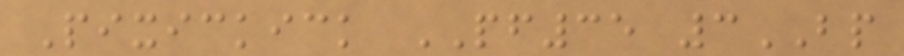Pixickick PF35 3BP
